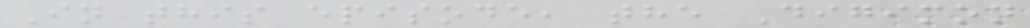In this episode, the Digimon
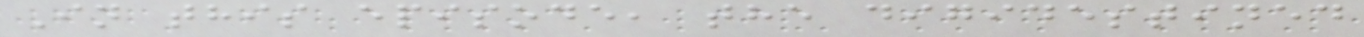In this episode, the digidestined
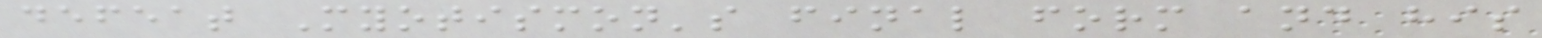defeat Myotismon's final form and his
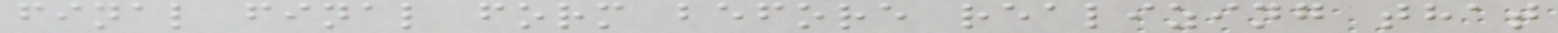final final form before realizing that
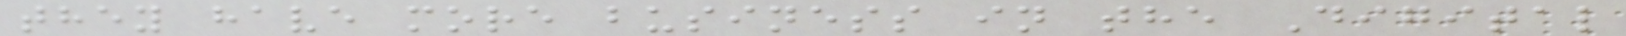they have more business in the Digital
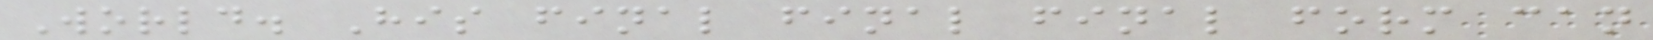World. His final final final form can
